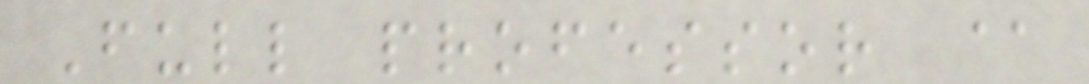Full professor @
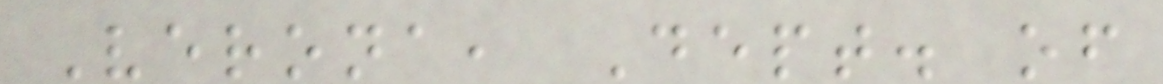Verona, Dept. of
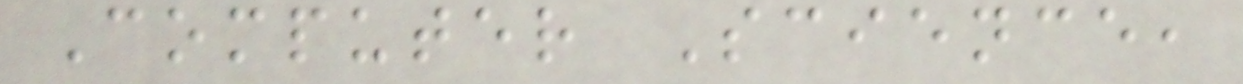Computer Science,
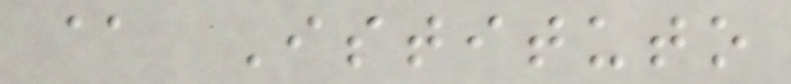@ Istituto
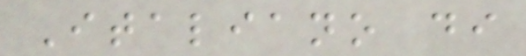Italiano di
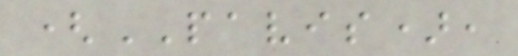(PAVIS),
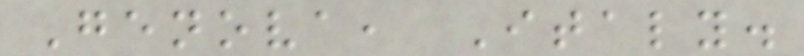Genova, Italy.
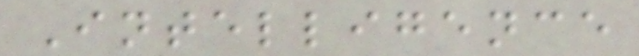Intelligence
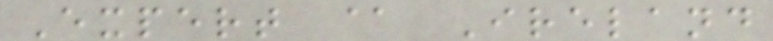Expert @ Ireland
